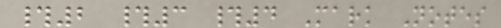#2 #3 #4 Mark Notes
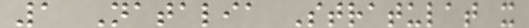1 Natalia Stratulat x
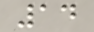14
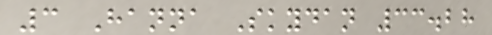3 Hanna Skydan 33.28
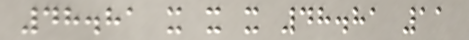48.81 x x x 48.81 11
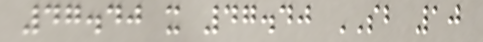47.40 x 47.40 SB 10
